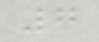7
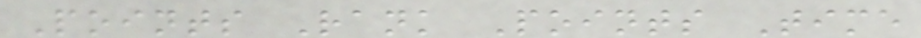Points Rank Points Time
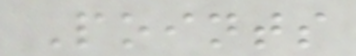Points
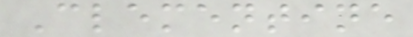Clementine
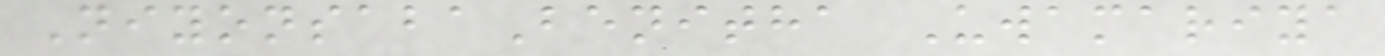NiyonsabaBenitha Uwamariya
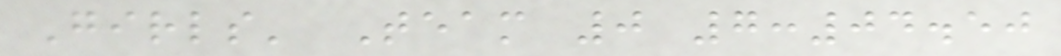Girls' Team 0 7:04.50
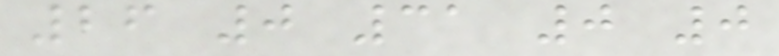26 0 31 0 0
